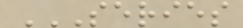SERIES
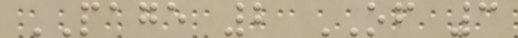PAGE 2 OF 3
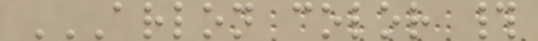ARLON COLOR #
